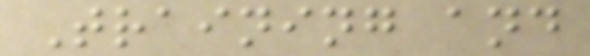Training and
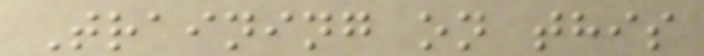Training on this
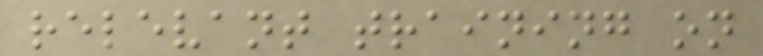relevant training on
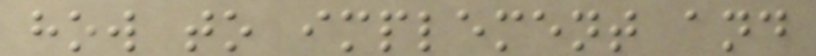how to implement and
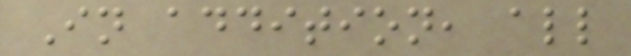In addition, all
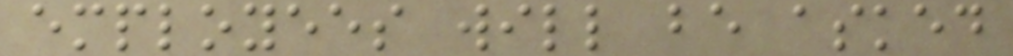employees will be asked
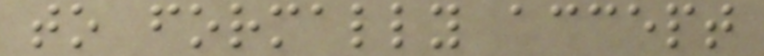to formally accept
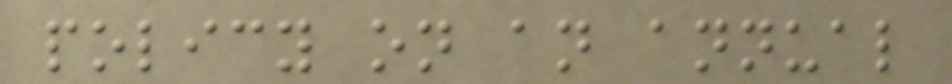policy on an annual
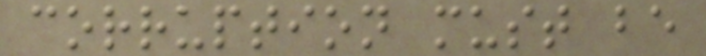corruption must be
